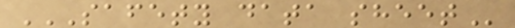SAFETY DATA SHEET
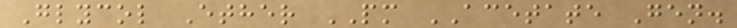Glycol Ether PM ACETATE Gen.
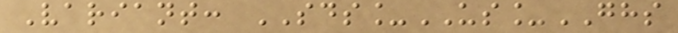Variant: SDS_US_GHS
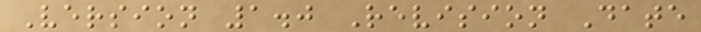Version 1.0 Revision Date
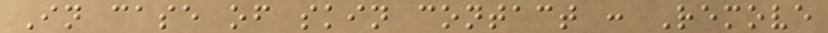In case of skin contact : Remove
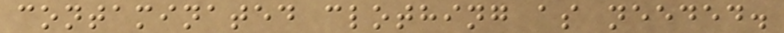contaminated clothing as needed.
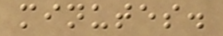minutes.
